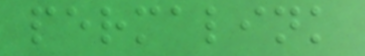permalink
